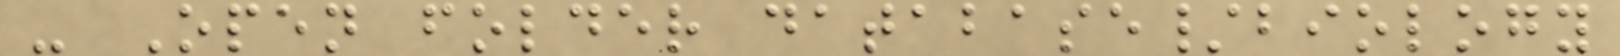- Open folder database/biology
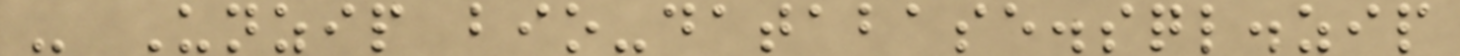- Unzip bio-database.sql.zip
